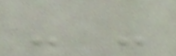- -
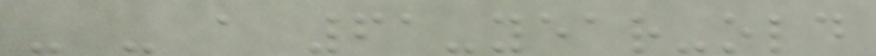- - a 61-year-old
